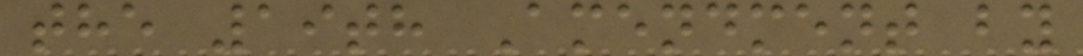the 19th Amendment by
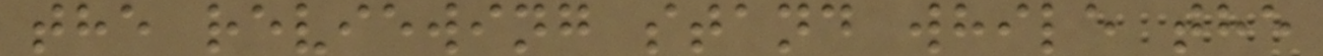the reviewing stand while the
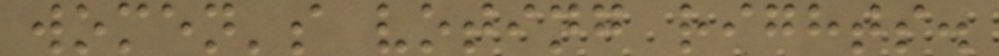women's voting rights.
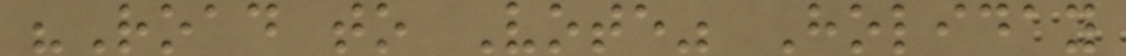"Road to Vote" Holiday
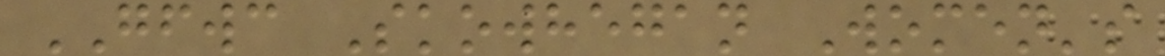GFWC Skowhegan Women's
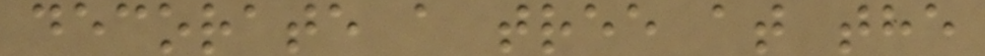decorate a tree at the
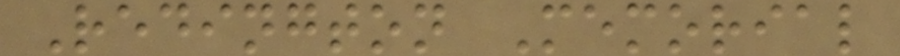Redington Memorial
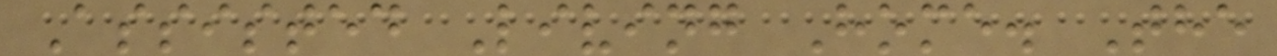Assisted Living Home. The
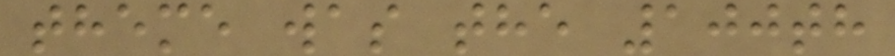theme was the 100th
